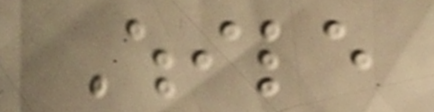While
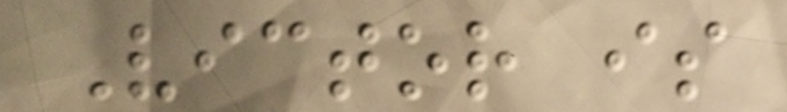Victor is
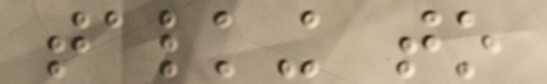talking to
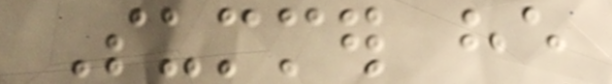Summer he
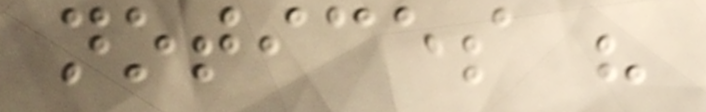notices his
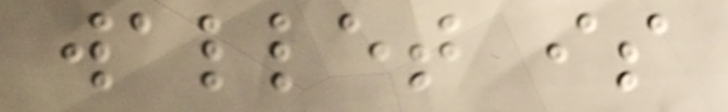wallet is
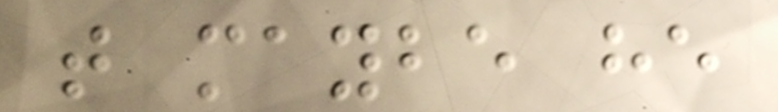that maybe he
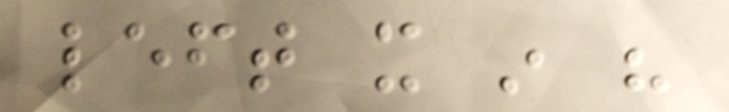left it in his
